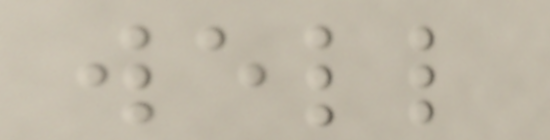well
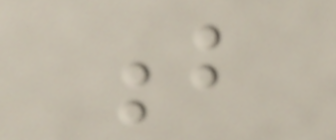b
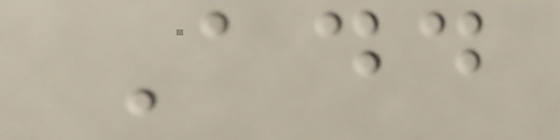Add
